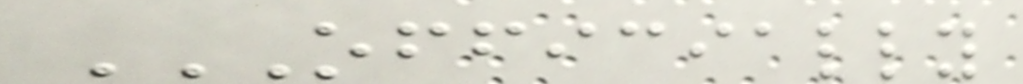OFFICIALLY
